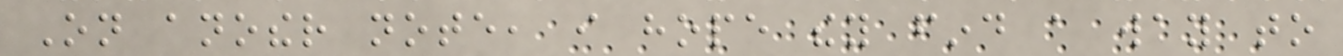On another note, i hope they find a way to
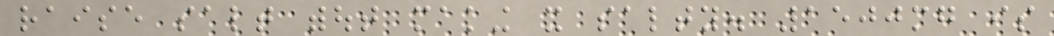raise salt without making it salty. 1500mg is
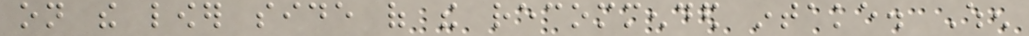on the lower side of the recommended intake. When
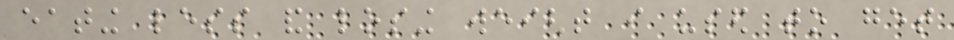eating less and losing weight i used to get
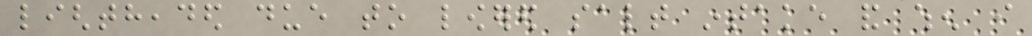lightheaded due to lowered salt intake and when i
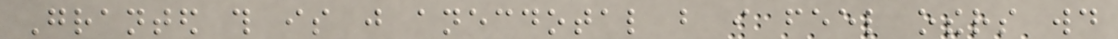Granted this is just anecdotal but i feel others would
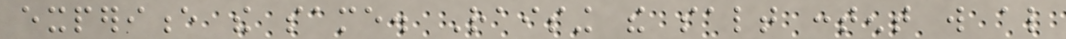experience the same. Raising the salt content will also
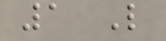1 Like
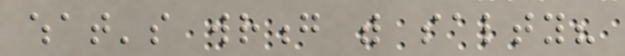what's wrong with salty?
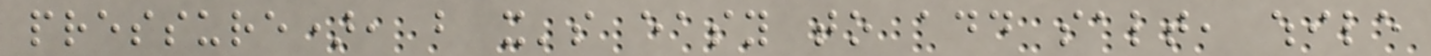pressure), but it's easy to add salt, while
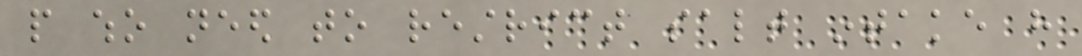people who need to restrict salt intake have
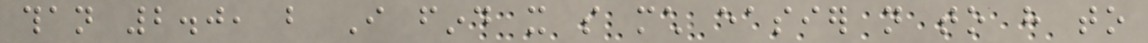than 2.0, but I find it so much easier not to have to
